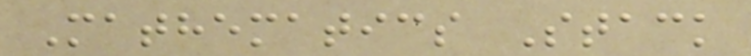Mathematics Stack
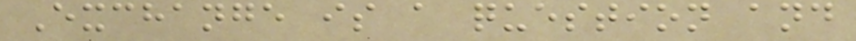Exchange is a question and
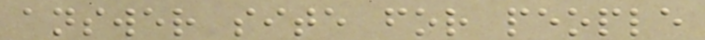answer site for people
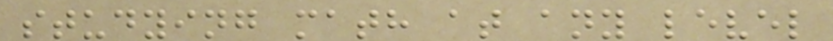studying math at any level
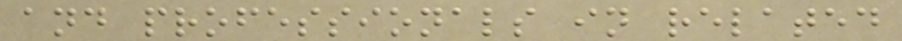and professionals in related
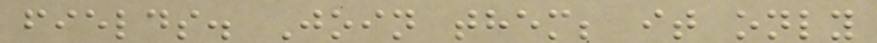fields. Join them; it only
